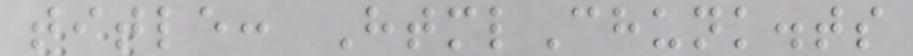title: HtmlChunk.ts
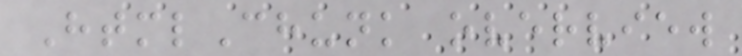HtmlChunk overview
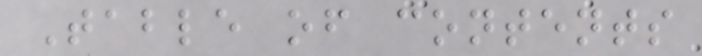Table of contents
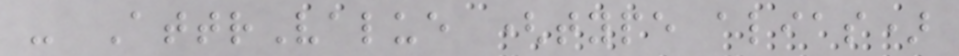- AttrValue (type alias)
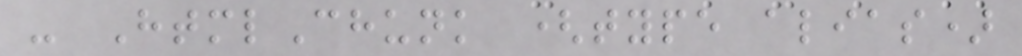- HtmlChunk (type alias)
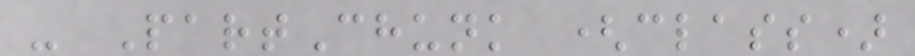- PartChunk (class)
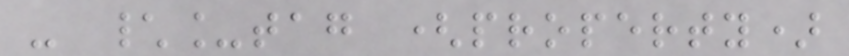- \_tag (property)
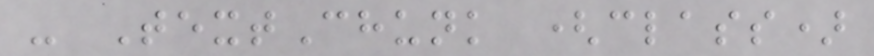- TextChunk (class)
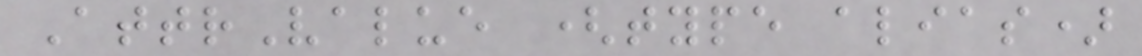AttrValue (type alias)
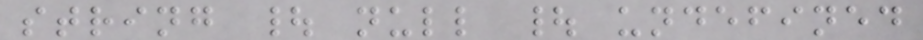string | null | undefined
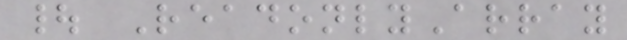| ReadonlyArray
